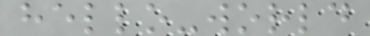hello-world
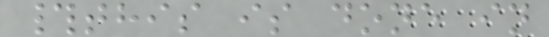#this is done in
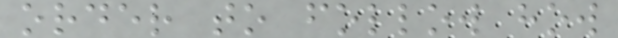order to follow how
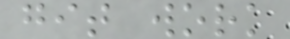git work
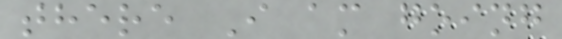there I am going
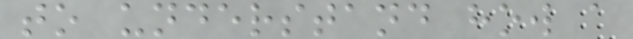to understand how a
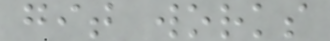git works
